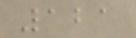121
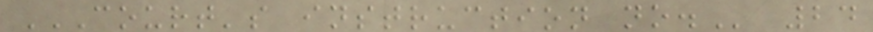COURT'S INSTRUCTION NO. 24
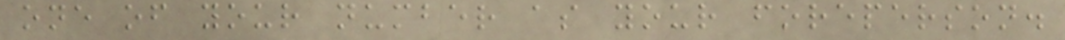one of your number as your foreperson.
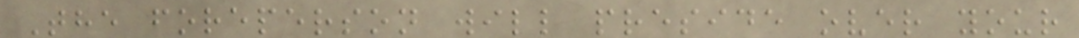The foreperson will preside over your
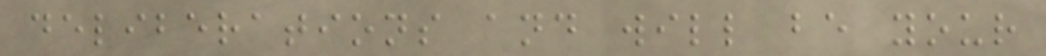deliberations and will be your
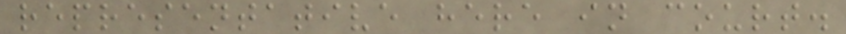representative here in court.
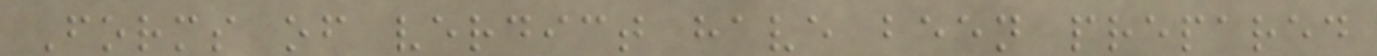Forms of verdict have been prepared
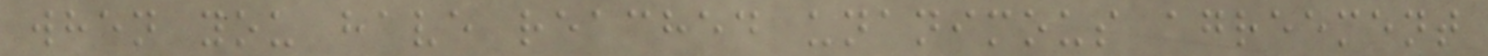when you have reached unanimous agreement
